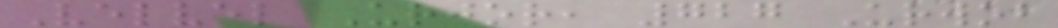Velvel Urjor, 727 Urwob
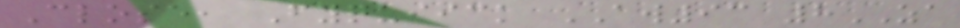Close, Fyquiick AW93 8ZA
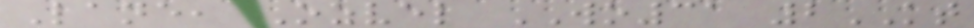Lane, Ozvel WO31 2KT
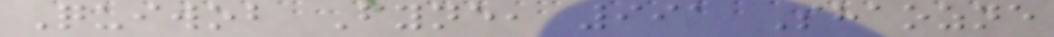Quiwob Fyne, 991 Shaozne
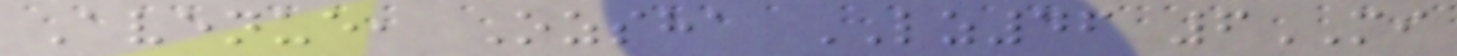Avenue, Ozsha LZ46 6MI
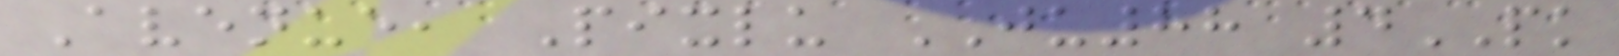Avenue, Pixlu JU88 4PK
